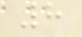8
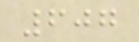607
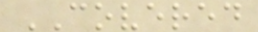COVERED
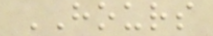HOURS
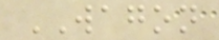WAGON
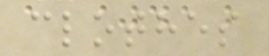clothes
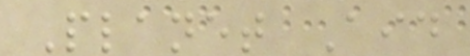Planet Aid
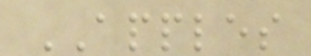APPLES
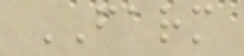FARM
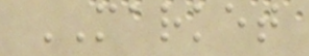MARKET
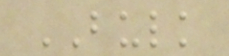BULK
